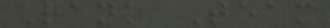Rank Team
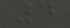4
